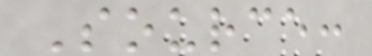Source:
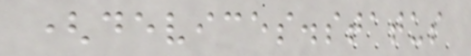(devices.status
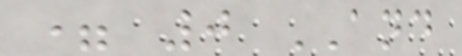= 0 AND
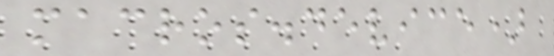macros.device)
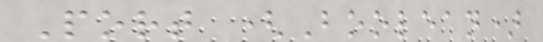Port (Boolean)
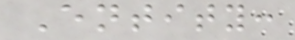Entity:
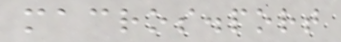macros.port
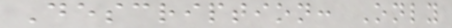Description: Only
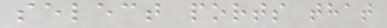select ports that
